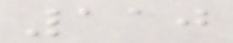110
